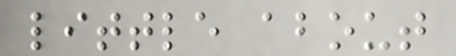little about
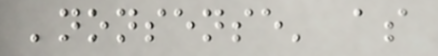'nonsense' as
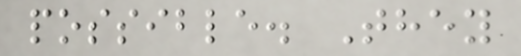possible. They
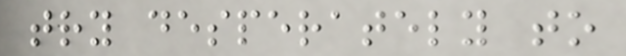try desperately to
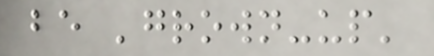be 'grown-up'
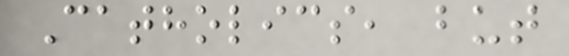Catholics, but
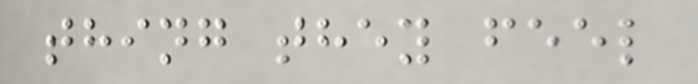thing they feel
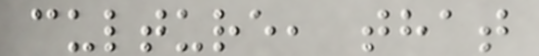culture, that
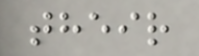their
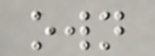own
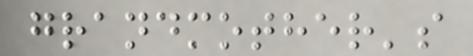grandmother's
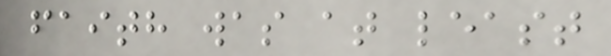faith was at least
